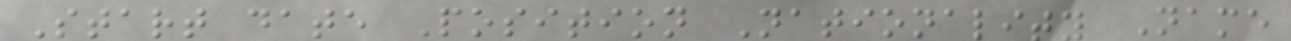Start date Position Nationality Name
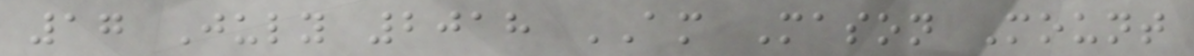17 July 2018 AM Mason Mount
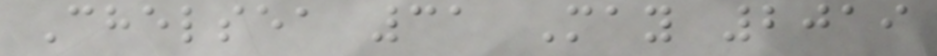Chelsea 31 May 2019
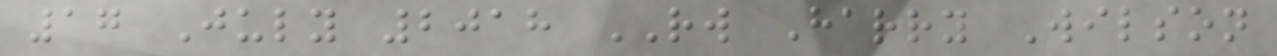17 July 2018 RW Harry Wilson
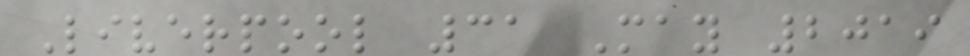Liverpool 31 May 2019
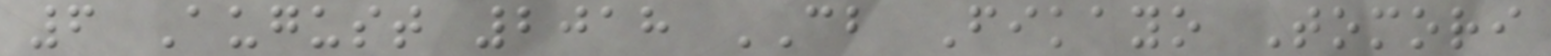6 August 2018 CB Fikayo Tomori
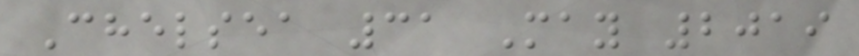Chelsea 31 May 2019
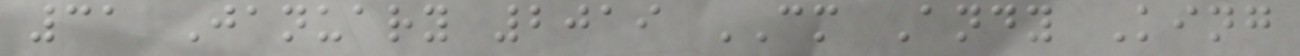31 January 2019 CM Andy King
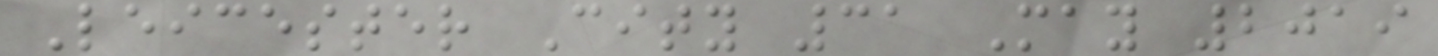Leicester City 31 May 2019
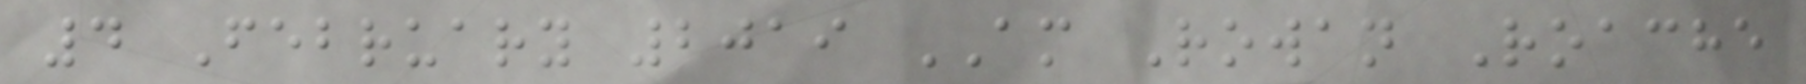4 February 2019 AM Rowan Roache
